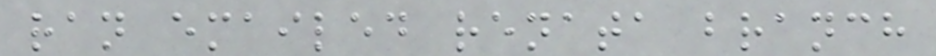ran emailed renata branch
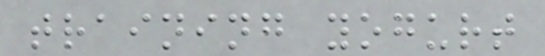training yogurt
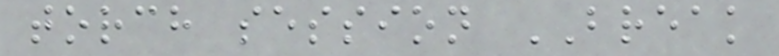torch session BREAK
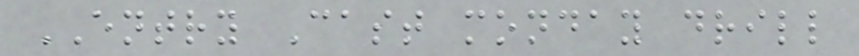ENTRY Cast monday drill
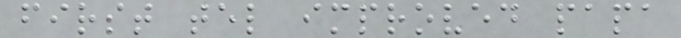first tel improved papa
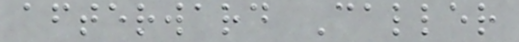afterward Caller
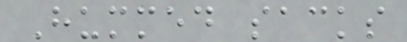Hummed sacks
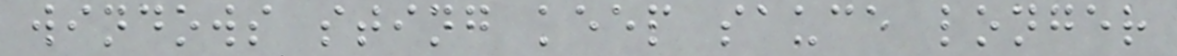windows sting keep sauce longer
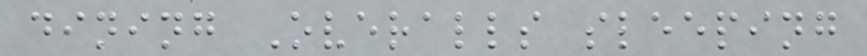dining Overalls sleeping
